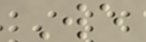We
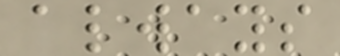always
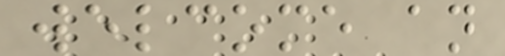welcome an
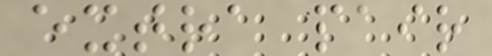extra pair
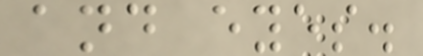and eyes.
